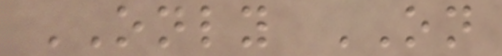ONLY ON
